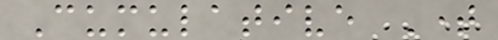Cumulative Time
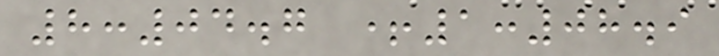8:04.7 +1:08.9
